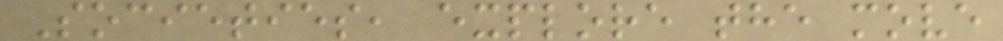Societies, explore the move
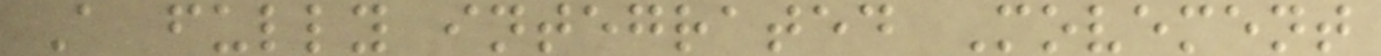A fully integrated Movement
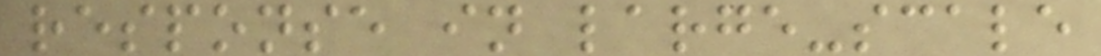response in large-scale
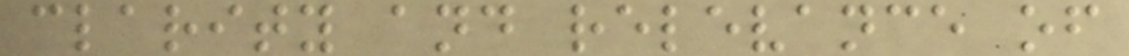clarity and relevance of
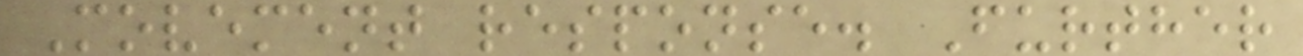Movement response. Further
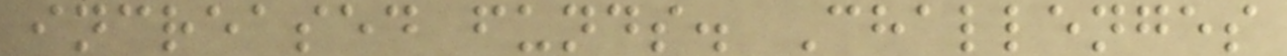increased funds. Challenges
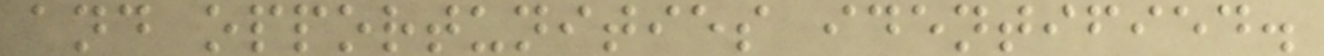and opportunities identified.
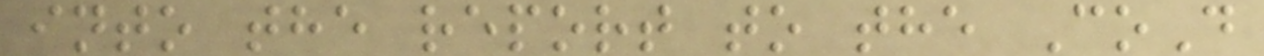into the report to the CoD
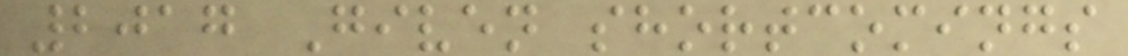2017 Given shortcomings
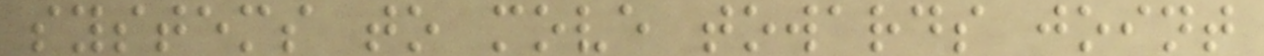systems to move towards joint
